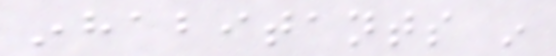inhabitants in
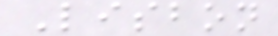Lisbon
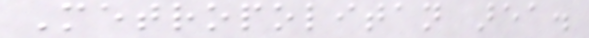Metropolitan area.
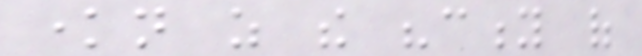known as the "city of
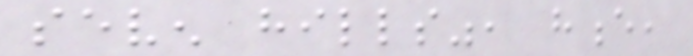seven hills", hence,
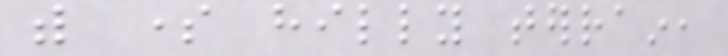with some hilly terrain,
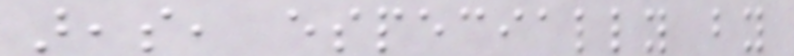areas, especially by
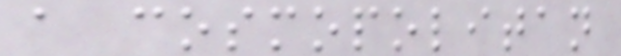a cosmopolitan
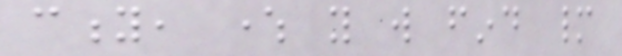city, where you will find many
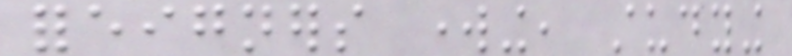foreigners working, studying
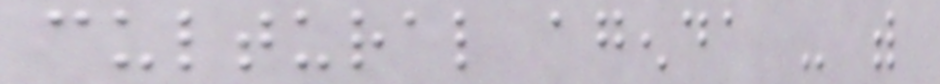cultural agenda - with
